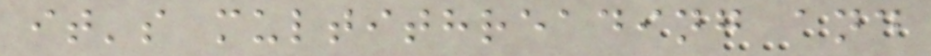it's multithreading and
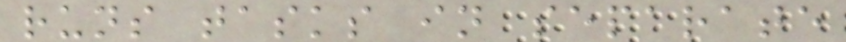runs tasks in separate
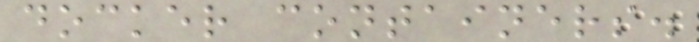docker containers.
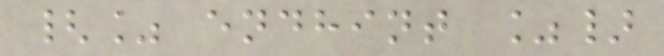{% endhint %}
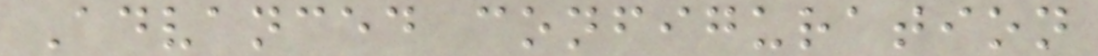Advanced configuration
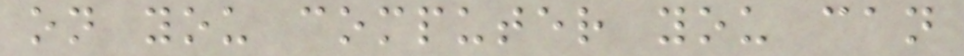on you computer you can
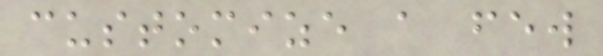customize a few
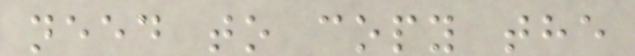need to copy the
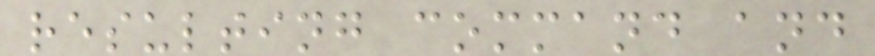resulting command and
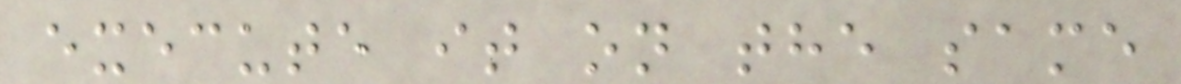execute it on the same
